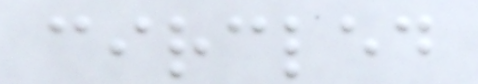circled
